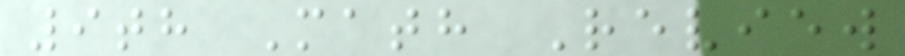9th Math Review
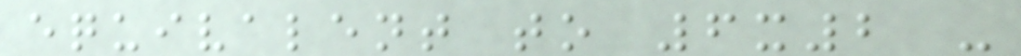equivalent to 6x2 -
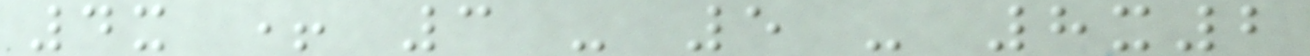4x + 3 - 5 - 8x2
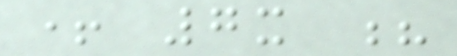+ 7x ?
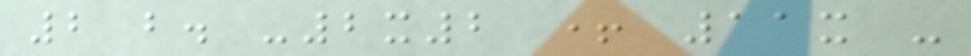2 b. -2x2 + 11x -
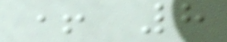+ 8
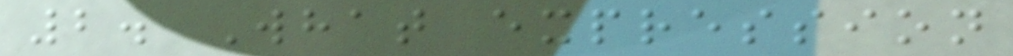2. What expression
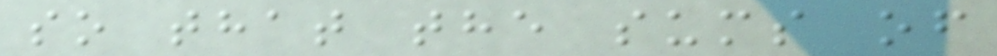so that the sums of
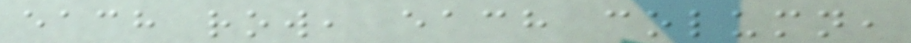each row, each column,
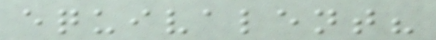equivalent?
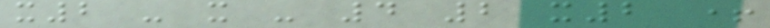x2 - x - 4 2 x2 +
